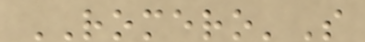ROMERO'S
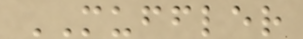MUFFLER
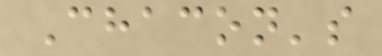Chacon's
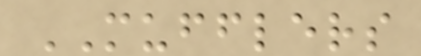MUFFLERS
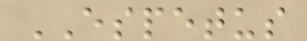ESPETUS
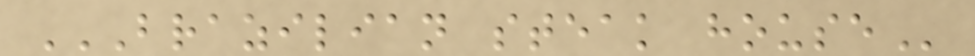BRAZILIAN STEAK HOUSE
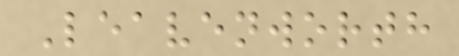Leavenworth
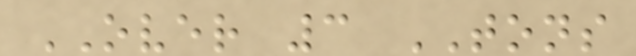OVER 3 TONS
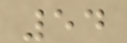54
